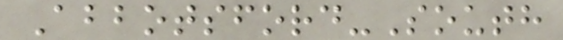Abbotsford-South
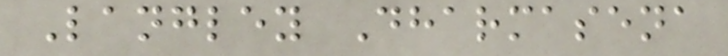Langley Dharmasena
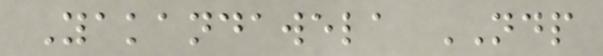Yakandawela NDP
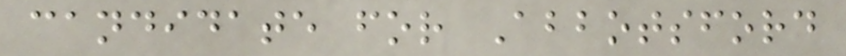candidate for Abbotsford
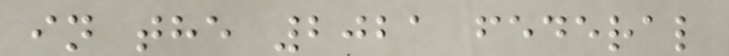in the 2021 federal
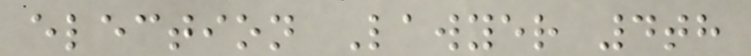election Lawyer 4th
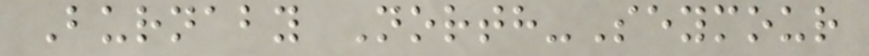Burnaby North-Seymour
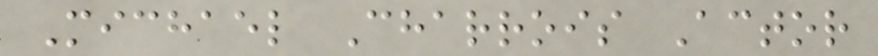Michael Charrois Actor
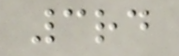3rd
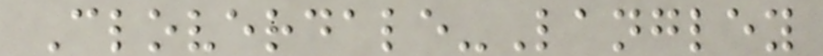Cloverdale-Langley
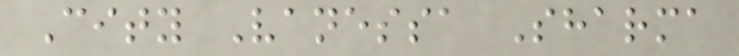City Vanessa Sharma
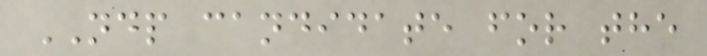NDP candidate for the
